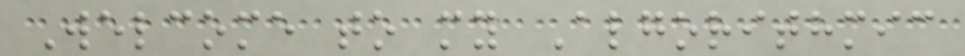Welcome to my Algorithmic
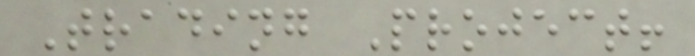Trading Project!
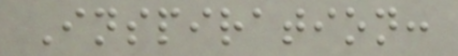Inspiration:
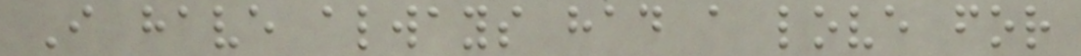I have always had a love for
